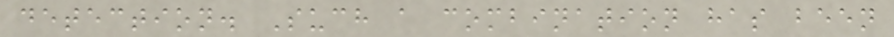detection. Such a combination has been
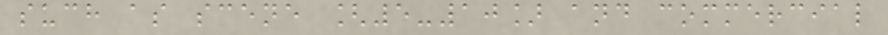such as scene [5-10] and commercial
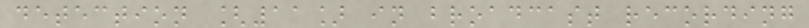detection [11] in broadcast recording
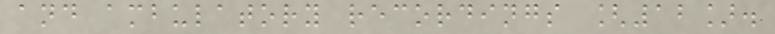and ambulatory recordings [12].
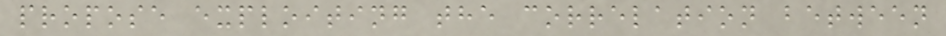propose exploiting the correlation between
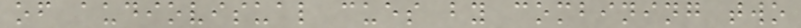of audiovisual cues by combining two
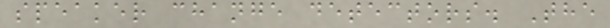speaker change detectors. The
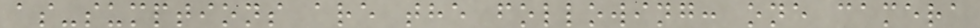as-sumptions are the following: one camera
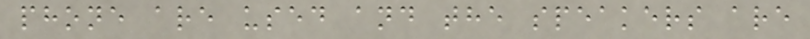phone are used and the speakers are
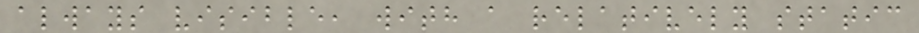always visible, with a relatively static
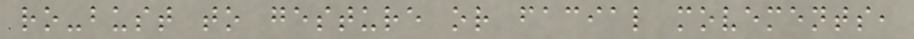ro-bust to gesture or facial movements,
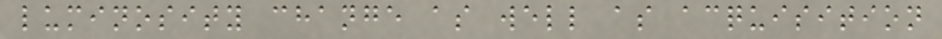luminosity change as well as acquisition
